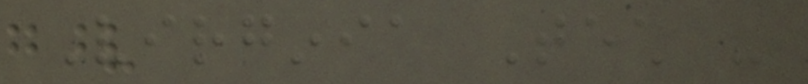Virginia Tech -
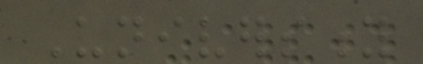University
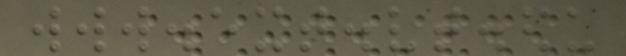www.ext.vt.edu
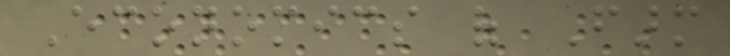Economics of Farm
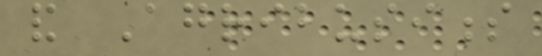and Agribusiness
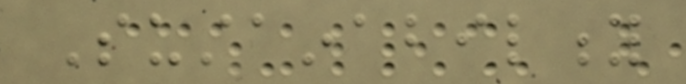Sustainability
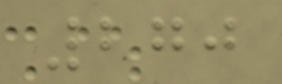270
